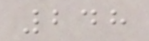248
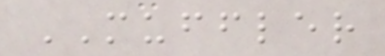MUFFLER
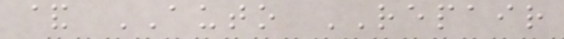& AUTO REPAIR
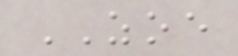ZOE
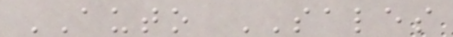AUTO SALES
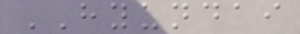HYUNDAI
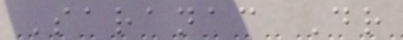Saranac Dr
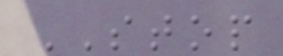STOP
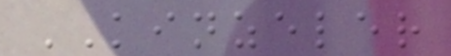KINZELER
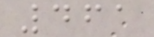461
